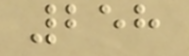258
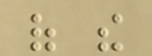of the
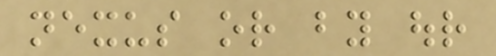nexus or by our
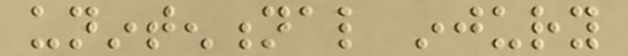unintentional injury
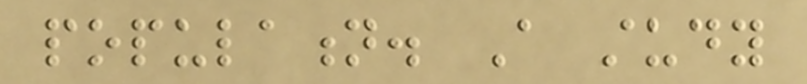population. A study
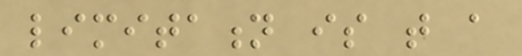limitation is that a
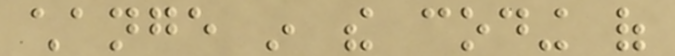change in the coding of
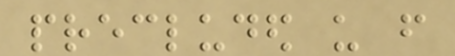precluded us from
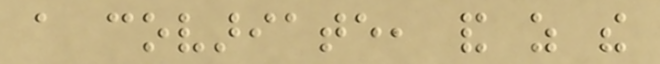a covariate, and as the
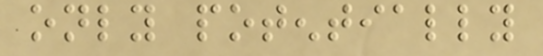only potentially
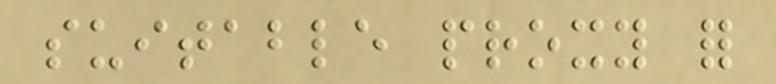suitable proxy for
